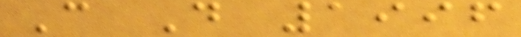C D 1996
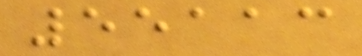55113
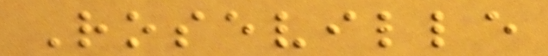Roseville
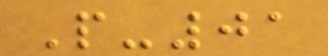P-01
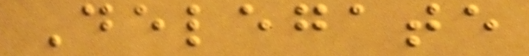Delegate
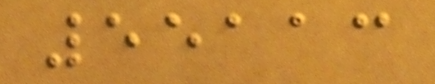55113
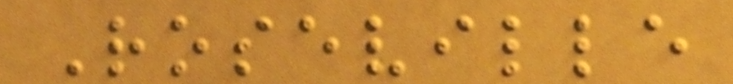Roseville
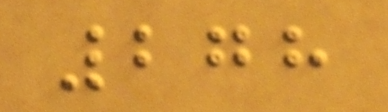278
